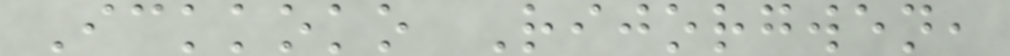Ickkoko Rijorgwen,
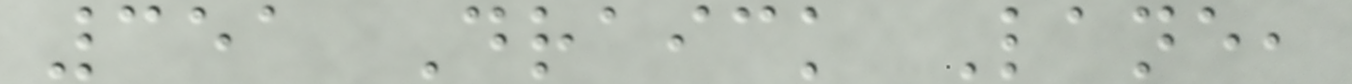351 Draick Lane,
